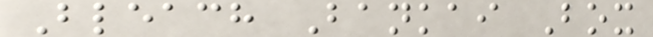Bleach Bankai Box
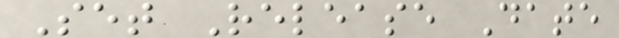Set Release Date
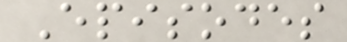Episodes
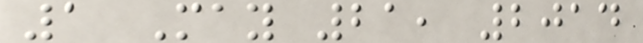1 May 21, 2014
